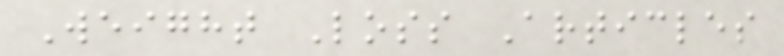Weight Loss Articles
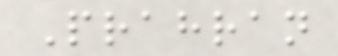Prahran
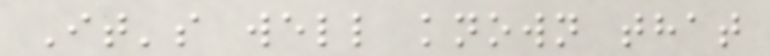It's well known that
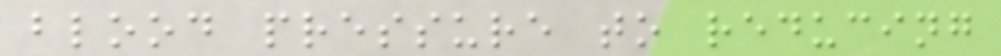blood pressure to reducing
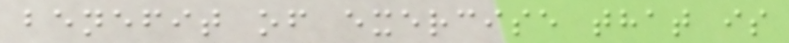benefit of exercise that is
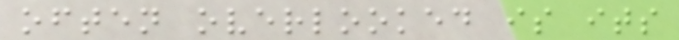often overlooked is its
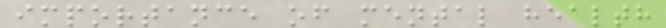importance of mental health
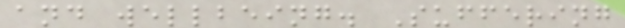and wellbeing. Suffering
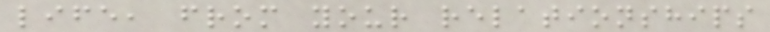life, from your relationships
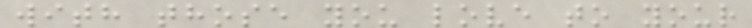with those you love to your
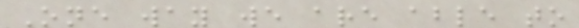One way we are able to
